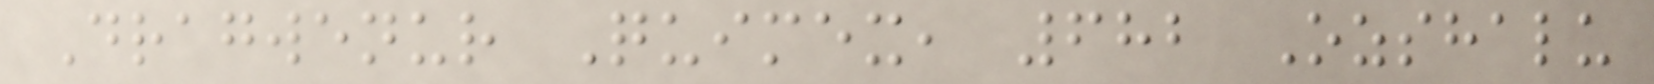Dragwenur Quimex, 682 Ozshalu
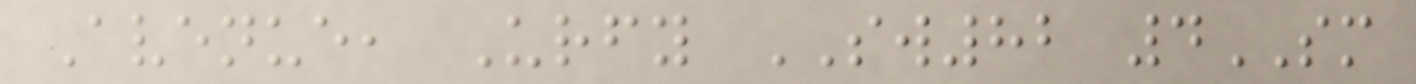Avenue, Urfy SW82 4SM
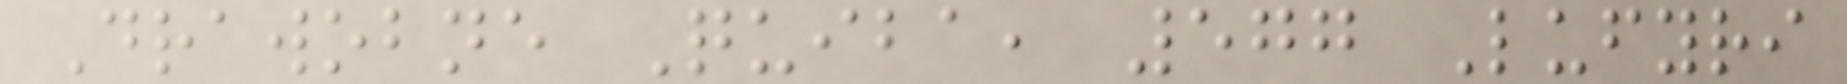Drawobne Quiba, 577 Lufyri
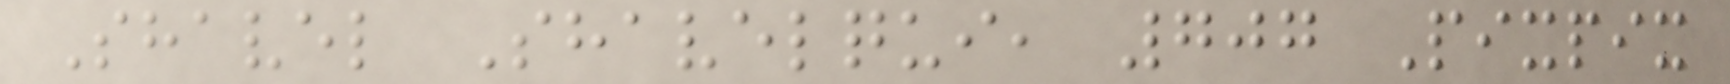Shavel Shavelqui, 707 Pixpix
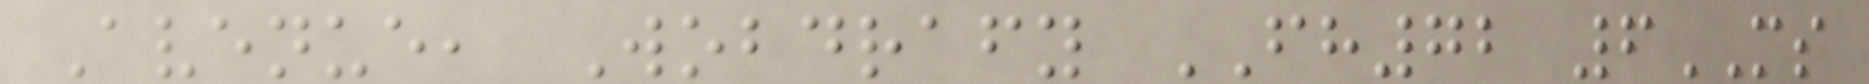Avenue, Wobdrafy FH72 6MS
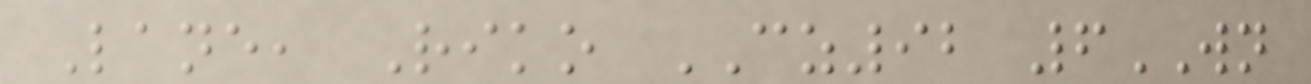Lane, Riko CZ92 6WN
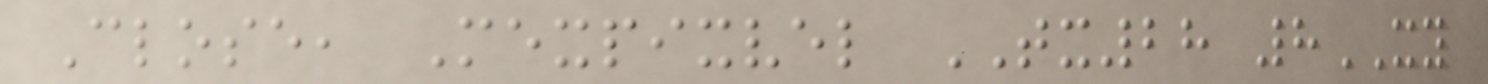Close, Mexpixvel TX28 8XY
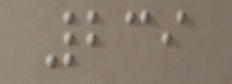239
